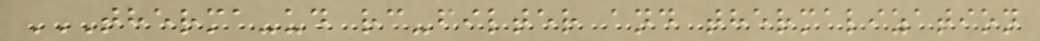THERMA-UD RC-FILTER AND THERMALIZATION
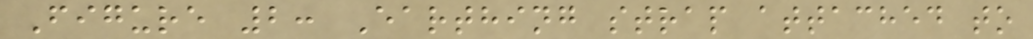Figure 2: Earthing strap attached to
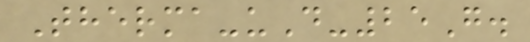Therma-uD-25G.
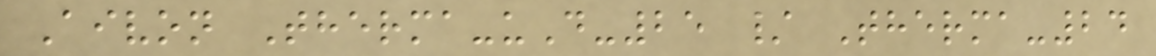Aivon Therma-uD-25 / Therma-24
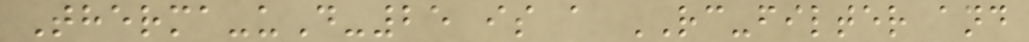Therma-uD-25 is a RC-filter and
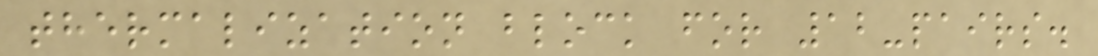thermalization block for 12-pairs.
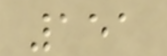151
